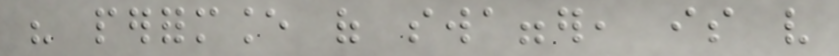his performance of swagger, is very
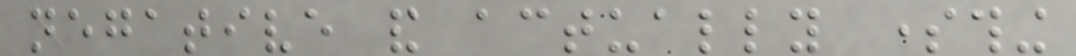negative and actually something
